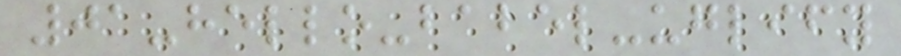01-hello-babel-uglify
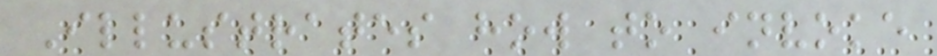Illustrates how to invoke
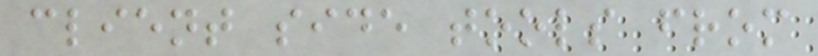client side tools from
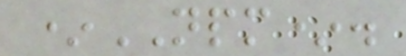*NPM*.
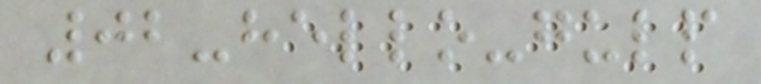02-hello-gulp
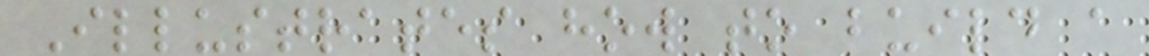Illustrates how to build a
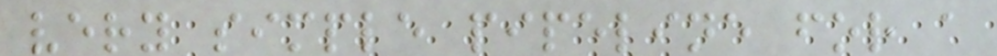very simple pipeline for a
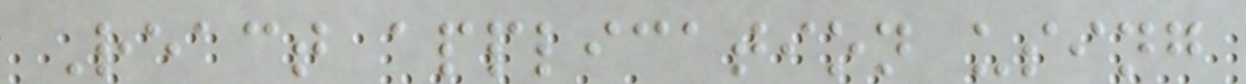React application using
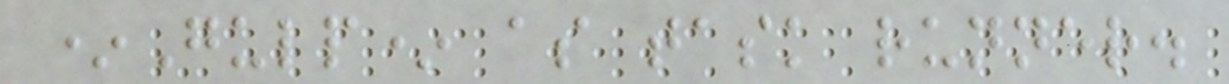*Gulp* as task runner.
